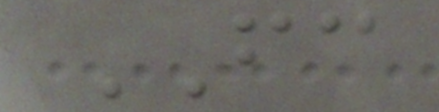FC
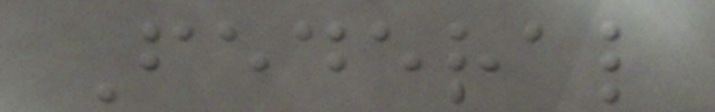Federal
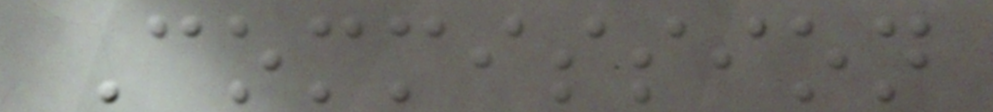Commission
